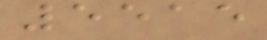5515
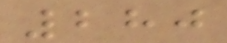280
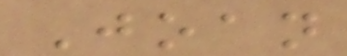Joan
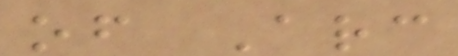of Arc
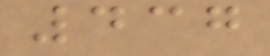437
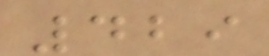429
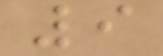9
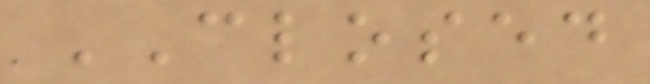CLOSED
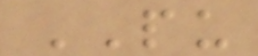PU
